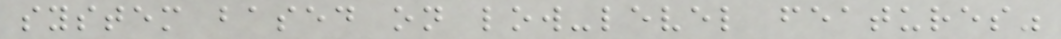system based on low-level features"
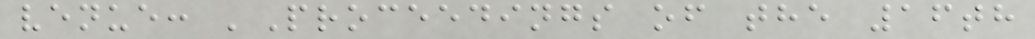venue: 'Proceedings of the 16th
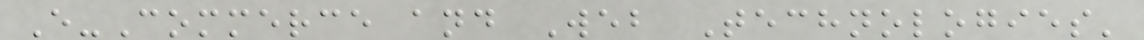E-Commerce and Web Technologies'
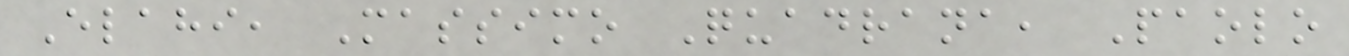Elahi, Massimo Quadrana, Paolo
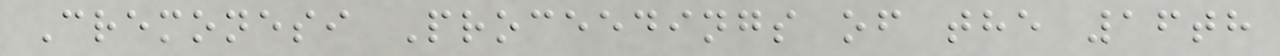Cremonesi Proceedings of the 16th
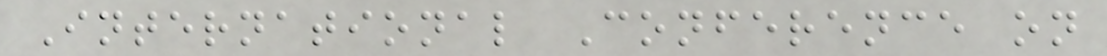International Conference on
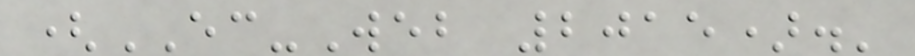(EC-Web 2015).'
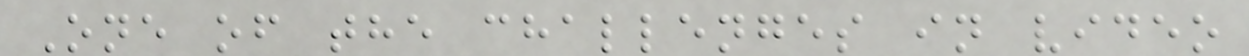One of the challenges in video
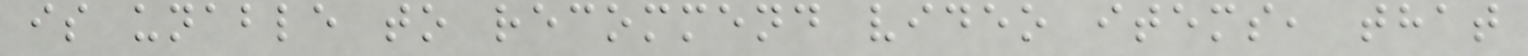is unable to recommend video items, that
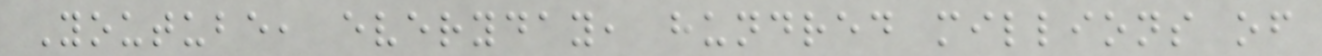Youtube, everyday, hundred millions of
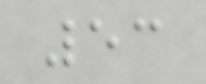53
